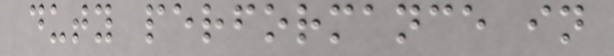duty performance in
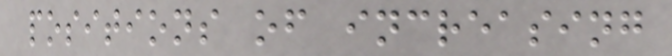positions of increasing
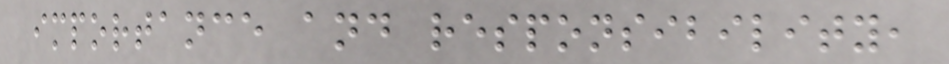importance and responsibility,
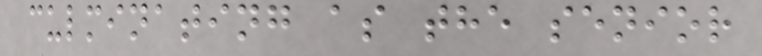culminating as the senior
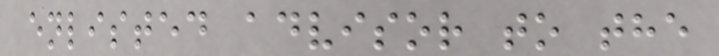enlisted advisor to the
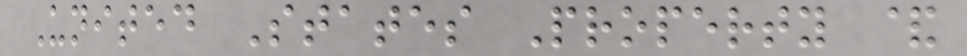United States Property &
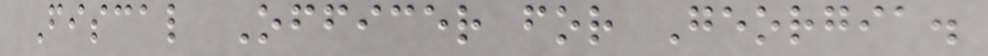Fiscal Officer for Georgia.
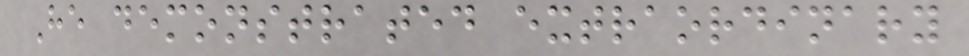He demonstrated extraordinary
